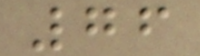76
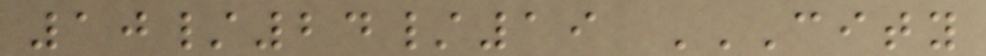10/24/19 CITY
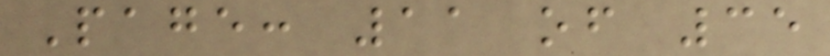Page: 11 of 35
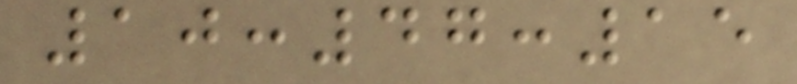10:47:15
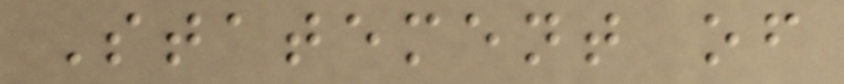Statement of
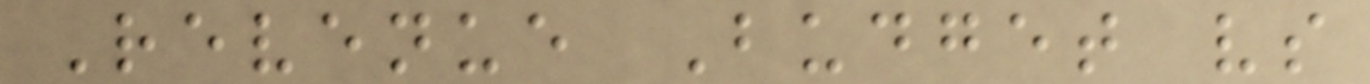Revenue Budget vs
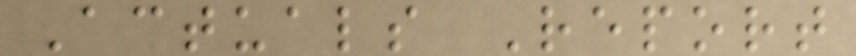Actuals Report
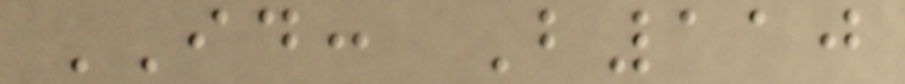ID: B110
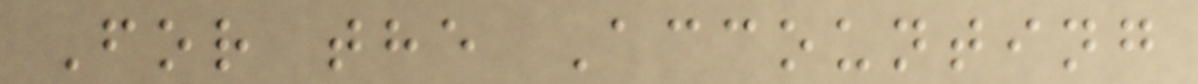For the Accounting
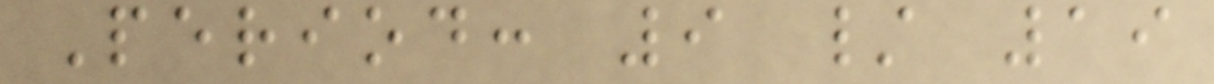Period: 9 / 19
